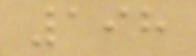198
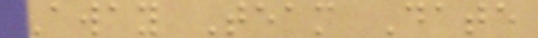Away Team Date
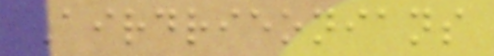Airdrieonians
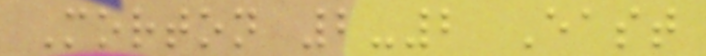Morton 2-2 East
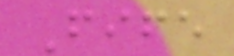Fife
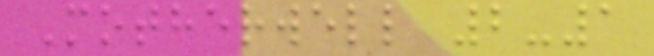Motherwell 2-1
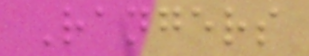Rangers
